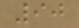90
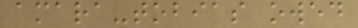amara-tobias owed
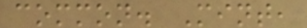common. Mint,
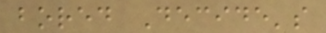bored Decide's
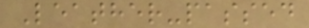Leather-passed
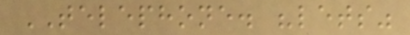TELEPHONE. "lets"
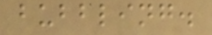bubbling.
